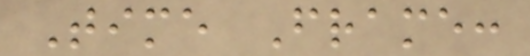Time Frame:
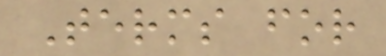Terms for
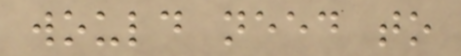would need to
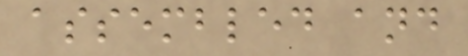assembled and
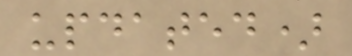updated)
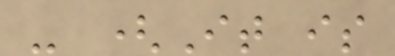- (It is
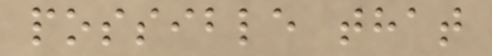possible that
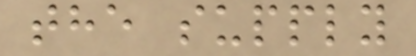the supply
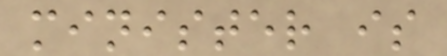minister is
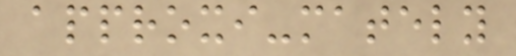approxi-mately
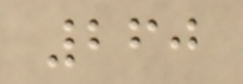260
